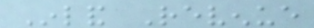Inland Revenue
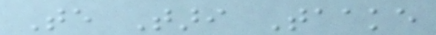Te Tari Taake
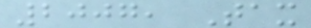2007, Tax
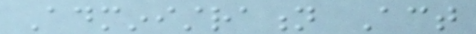Administration Act
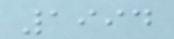1994
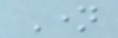Name
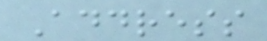Address
